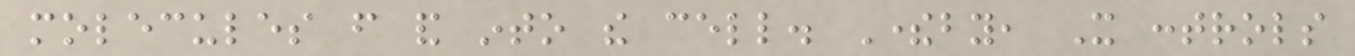molecules from and into the cell. Thereby, It controls
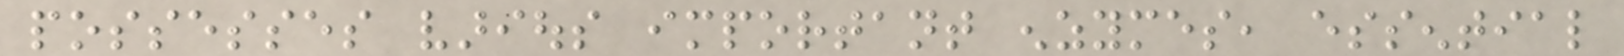possesses various important enzymes, essential
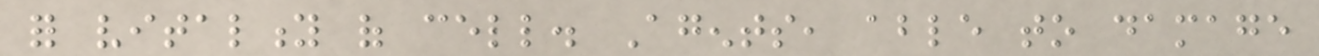for vitality of cell. Agents, able to damage
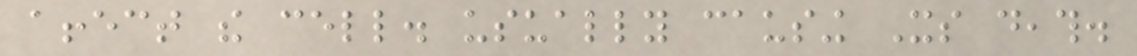affect the cell. usually causing Its death.
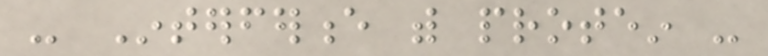- Interference with protein -
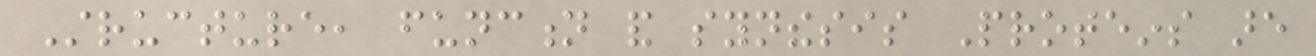Structure, function and synthesis Proteins are
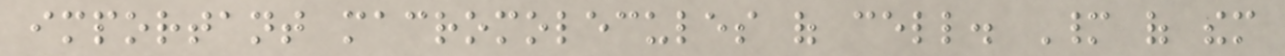important macromolecules of cell. Many of them
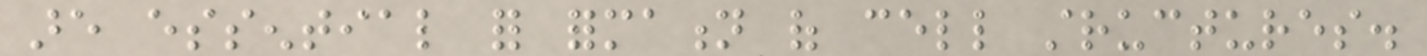are essential for formation of cell structures.
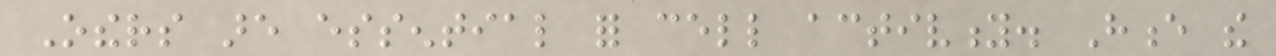Others are essential for cell activity. Hence the
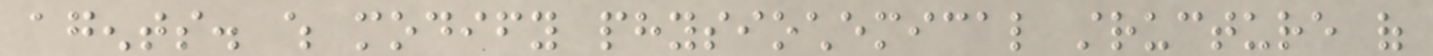agents. which modify physiochemical structure of
